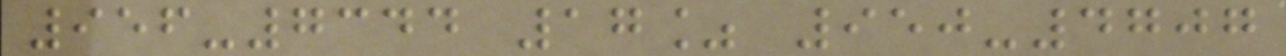956-7344 17% 950-4707
